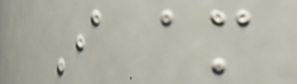I am
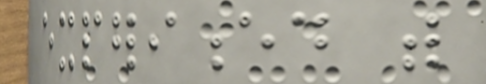experienced with
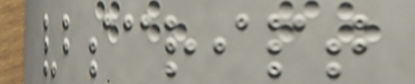vbscript
